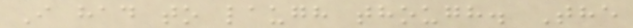I had to laugh though. The
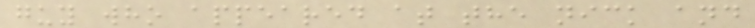guy who appeared at the nick and
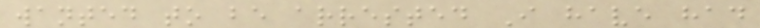wanted to be arrested I have had
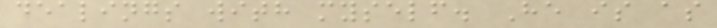dealings with myself. He is as
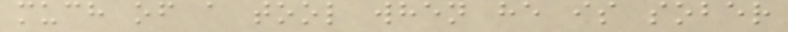much of a tool when he is sober
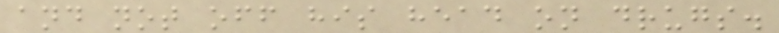and not off his head on drugs.
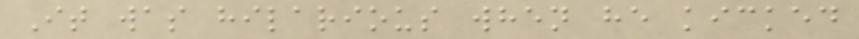It was hilarious when he kicked
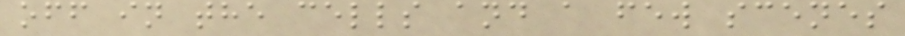off in the cells and a few scenes
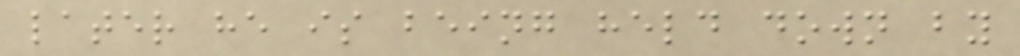later he is being held down by
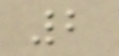2
